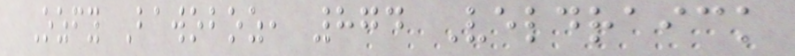Ozfy Bawoboz, 874 Veldraick
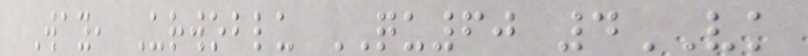Way, Urwoblu QU60 4VK
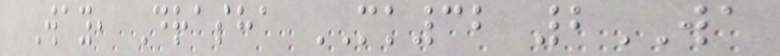Way, Drasha MK32 2WA
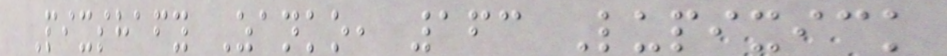Pixshafy Zanko, 163 Lupixick
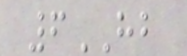6HB
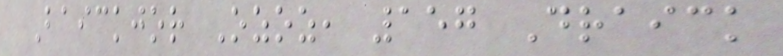Baickjor Ozoz, 157 Draick
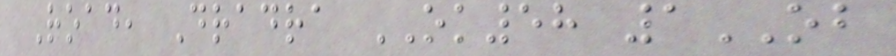Road, Dradra OK58 1OB
